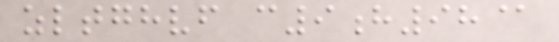zltghvf c9h98@
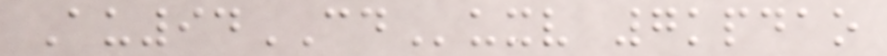Au94CDuxv 7kpdao
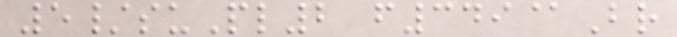5/suPl2 f349@Br
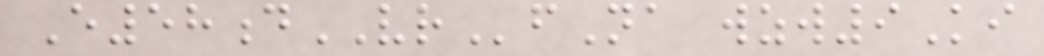E58dVRfNa wzw9Ki
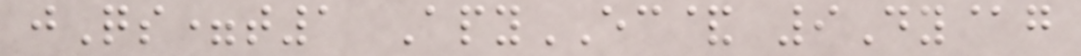jQs=t1 ApyEC& 9Dy@g
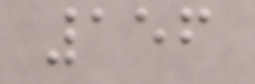156
